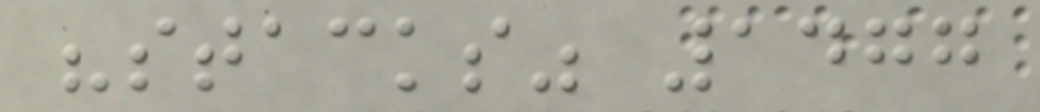"stacks" 1477
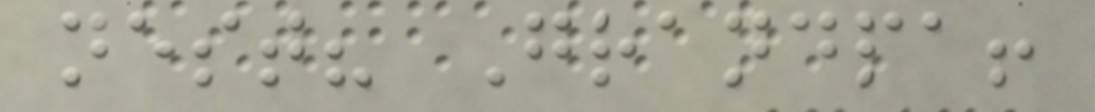nest? Grandpa!
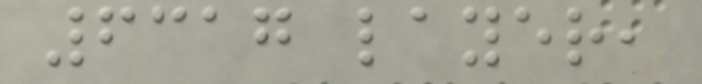6317 layer,
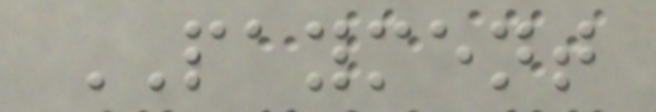PAYMENT
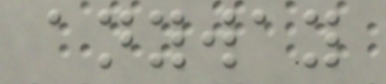anyway
